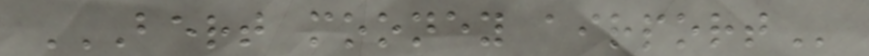BERT MOONEY AIRPORT
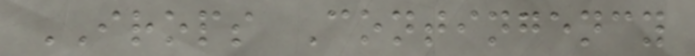IROPS Contingency
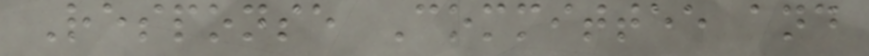Response Committee and
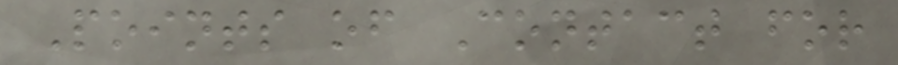Points of Contact for
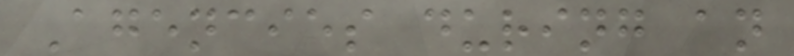Agencies during an
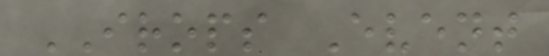IROPS Event
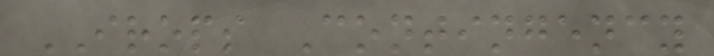IROPS Contingency
